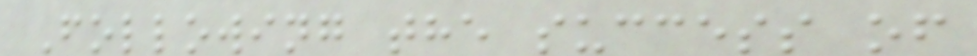Following the success of
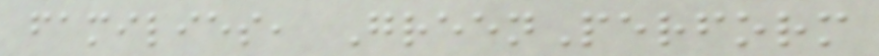families, GreenPerform
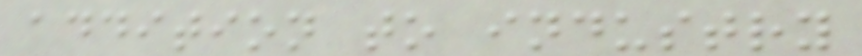addition to industry
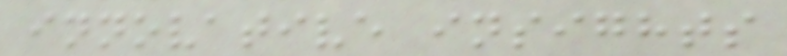innovative insights
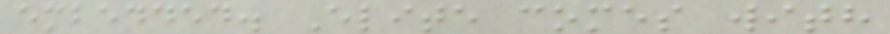embedded. Elite comes with
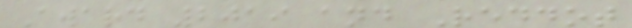Award 2019 and Reddot
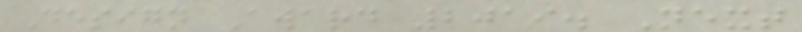Design Award 2019. Next
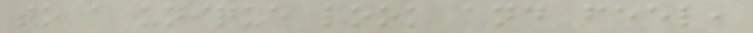to a unique look and feel,
